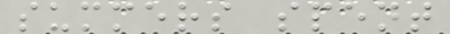summers spent
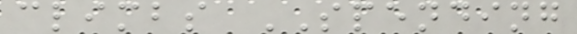climbs SPENDING
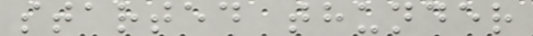started thunder
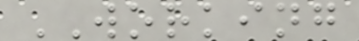WORKING
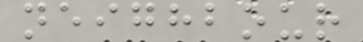neighbour
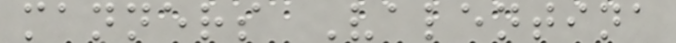manners Valentina
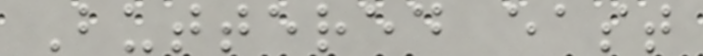Buttered east
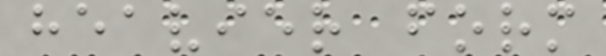heavier form
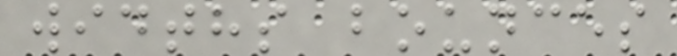widths bounces
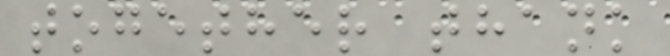together thank
